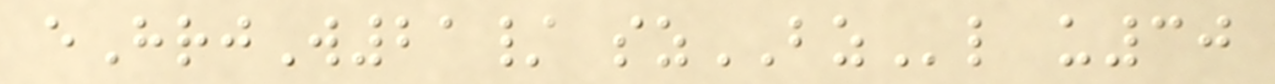eHrjW21/ szBZl u30
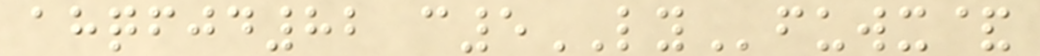ahqfjd82 c5LYfuwx&
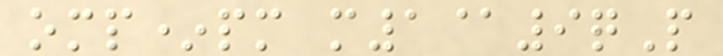omp*pm m1@9qP
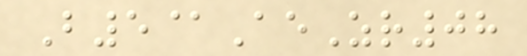B5@AeZr08
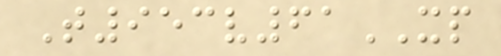T953v61XP
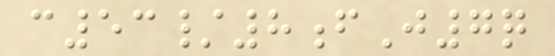c53/8fJ7q
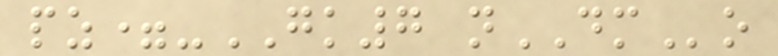pz=-GK7 nDMo
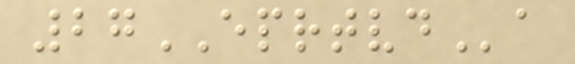27EPRTVDa
